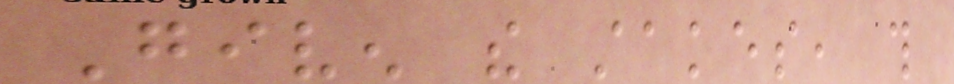Given the stakes, this
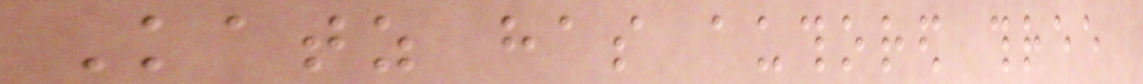Katz has authored three
